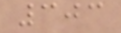303
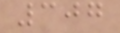307
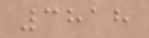3818
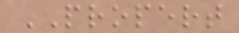PROPERT
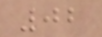02
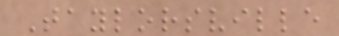Taylorsville
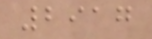2917
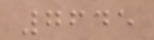7645
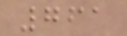761
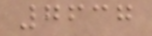7637
